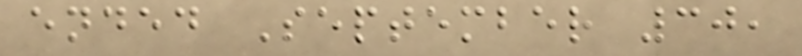ended September 30,
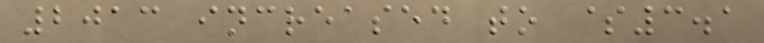2013 increased to $3.1
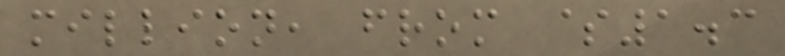million, from $1.3
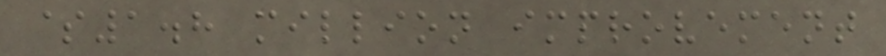$1.8 million improvement
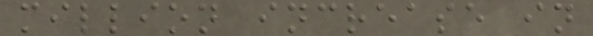million increase in
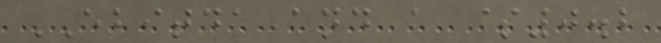EBITDA and a $0.2
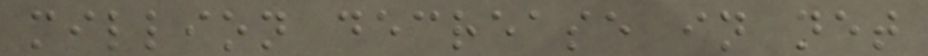million decrease in net
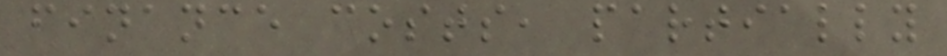finance costs, partially
